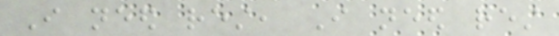I need rest, I need rest
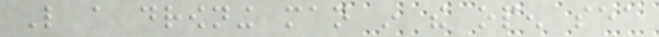Like a drowning man in the open sea
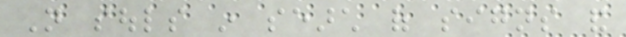Not souls in search of signs and
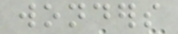wonders
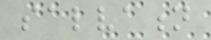salvation
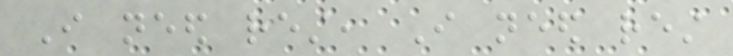I need rest, I need rest
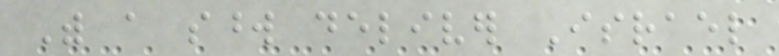With a sword deliver Israel
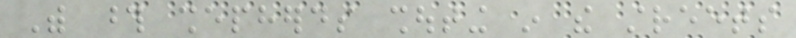With those shepherds shouting in the streets
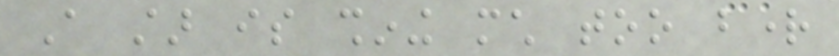A star is shining much too bright
